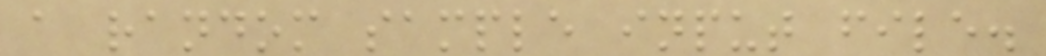a random sample input file.
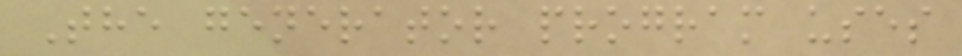The generator program uses
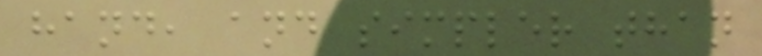hand, and simpler than
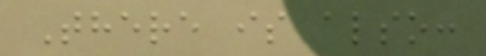There is also:
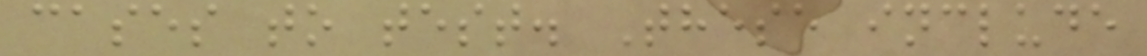cases to test. These include
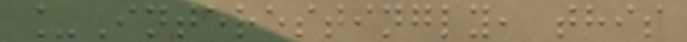_Interestingly, this
